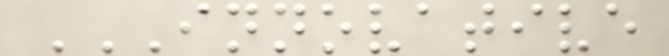INNOVATIVE
